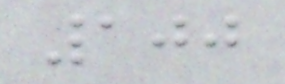100
